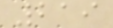219
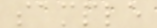sample
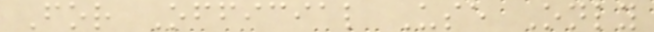For Official Use Only
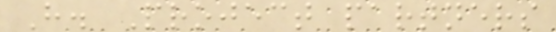H. Project partners
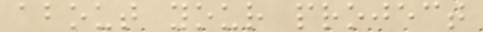about your project
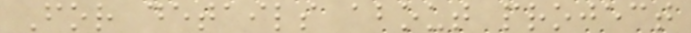For details about project
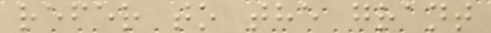refer to the grant
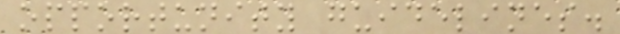opportunity guidelines.
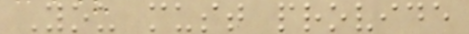You must provide
